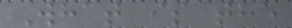What is the
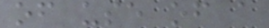of use of a
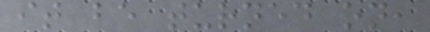it be turned on,
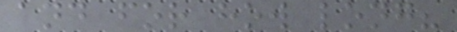and for how long?
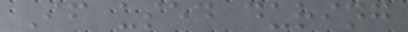If used during
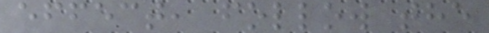effect, follow the
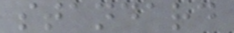standard
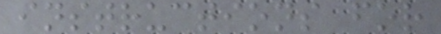instructions for
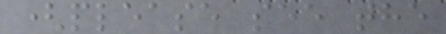(please see the
